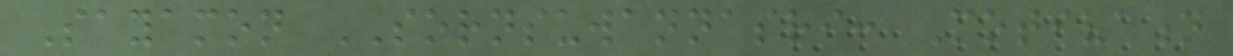Sayamon SORNSUWANNASRI: Motivation
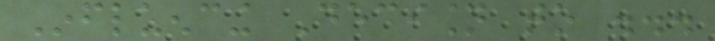Influencing Decision to ...
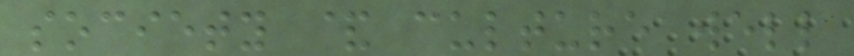society & culture well
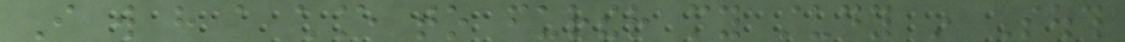I will have a chance to further my study in South
